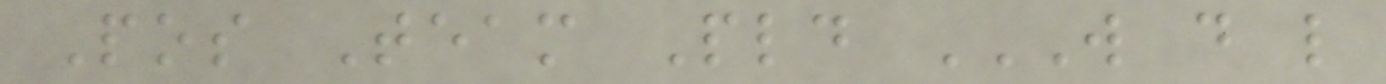Pos Team Pld W D L
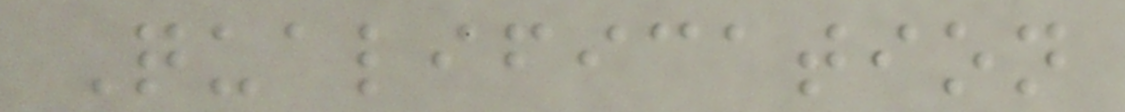Qualification
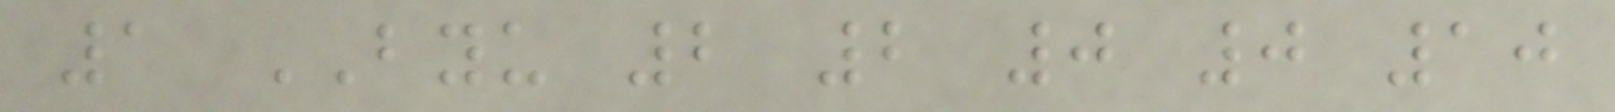1 BYU 2 2 0 0 10
